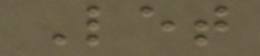Let
